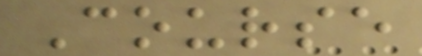Course
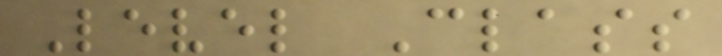Level Class
